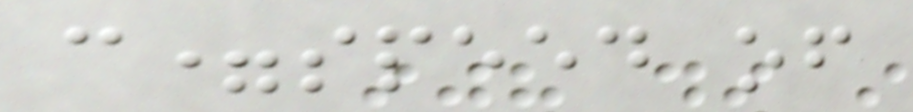c=speed of
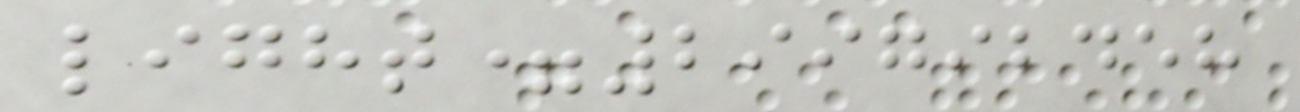light=299792458
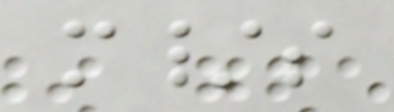m/s
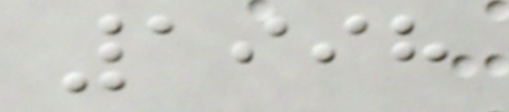1998
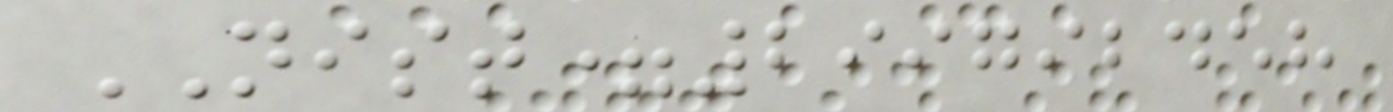NIST=299792458
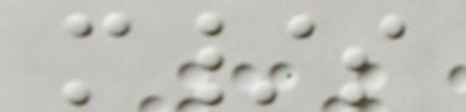m/s
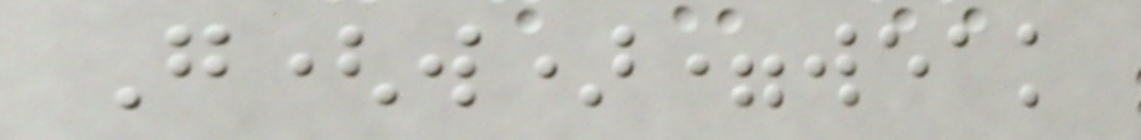G(w)=weak
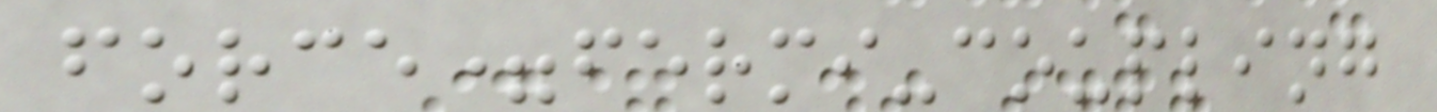force=fermi-coupling
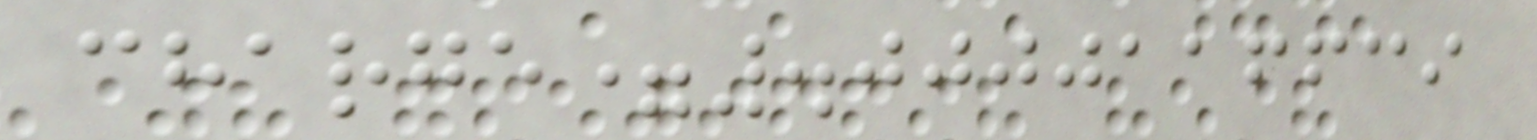charge=.0000116639
